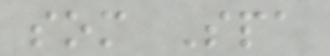som Spa
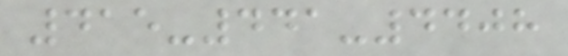415-441-4408
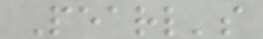Pearl's
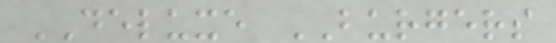DELUXE BURGERS
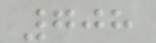708
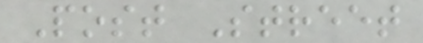Post Street
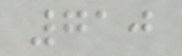710
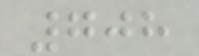708
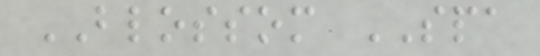BLOSSOM SPA
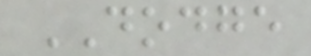DODGE
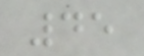45
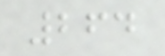264
